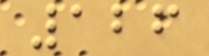126
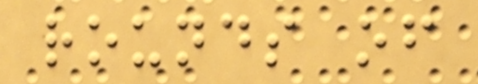rounds of
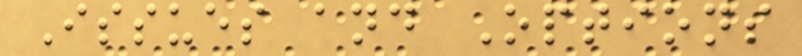Issues and Options
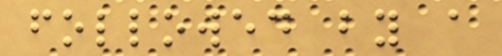followed by a
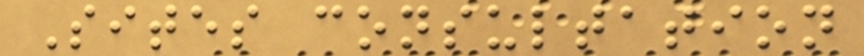Sites consultation
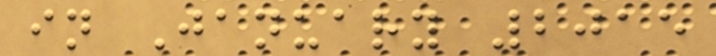in January 2015
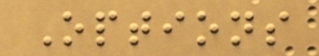Options
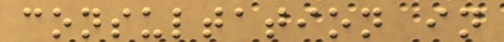consultation in
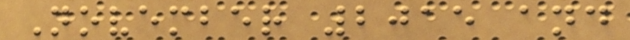November 2015 and
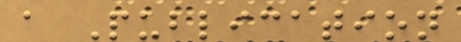a Publication
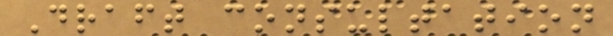Draft consultation
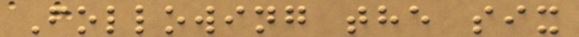Following the six
